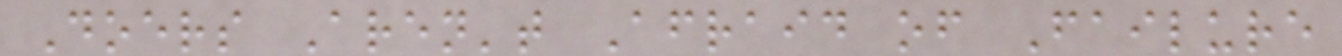Doers Aren't Afraid of Failure
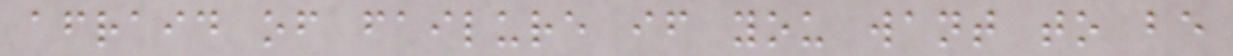afraid of failure if you want to be
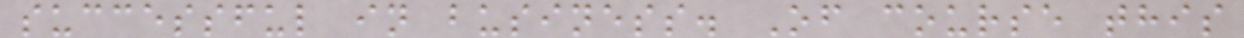successful in business. Of course this
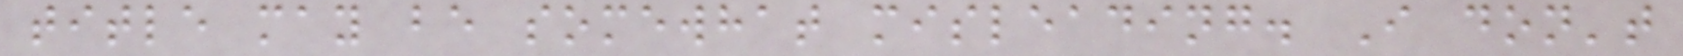title may be somewhat misleading. I don't
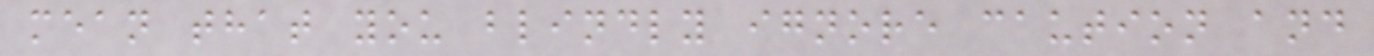mean that you blindly ignore caution and
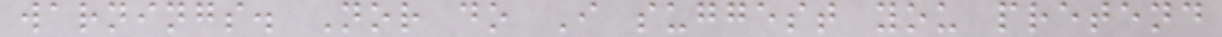warnings. Nor do I suggest you pretend
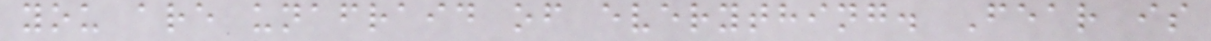you are unafraid of everything. Fear is
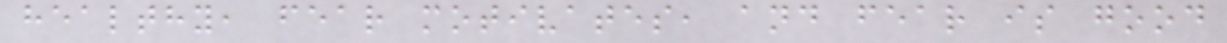healthy, fear motivates, and fear is good
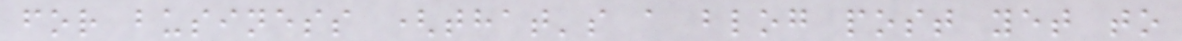for business (that's a blog post yet to
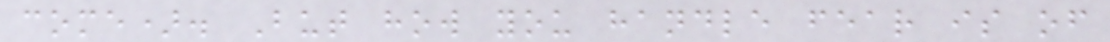come). But how you handle fear is of
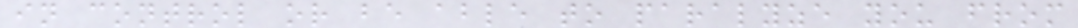in control or be able to paralyze you from
